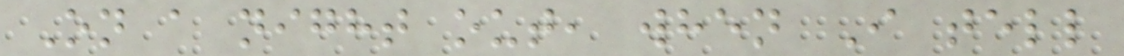On a night out, when I tell
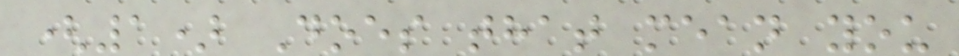(1) Does that mean you
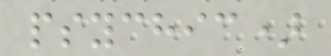psychic)
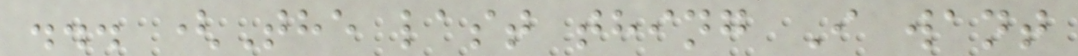... (The last thing I want
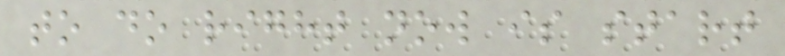to do right now is start
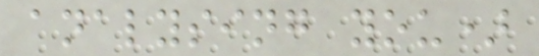analysing you)
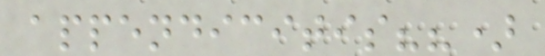appendicitis??)
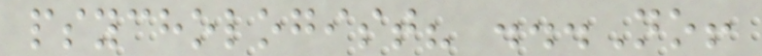psychologist? ...No!
